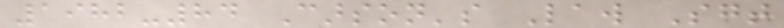1982-84 Carson's Law Sgt
